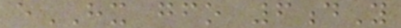eHX gfo 6dY
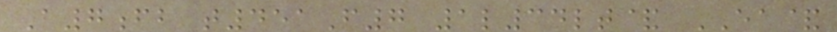A7fb t451F7 1l34lt& EA&
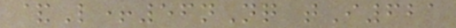&L+56nNq tI621
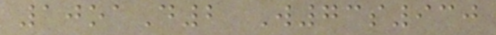10oaD2 W73s930
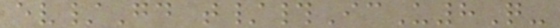ev/Gd t/#IcU8Q-
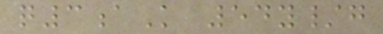q3aK 54y/g
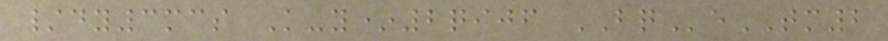/dy3mcs K-y*2qijf BQeTM2
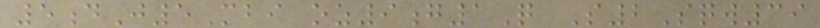5dJ5Mbi oz9g1Q S2Sqw39
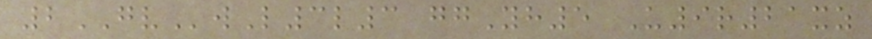2GVwL3l3 ggYh5 U9r21xz
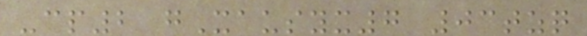-cp2 gXausyx7 03tzq
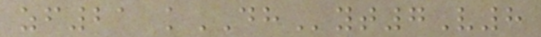zf21 kDHyt7V8
